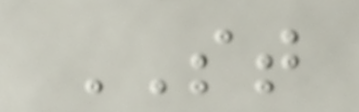ST
